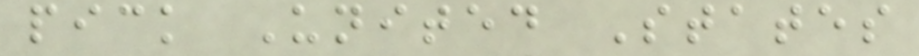pick United States
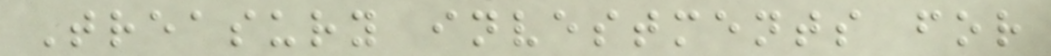Treasury investments for
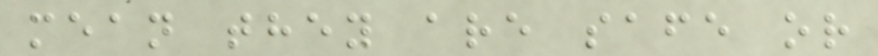mean they are safe or
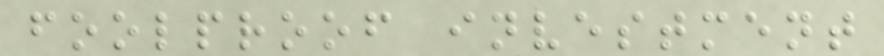foolproof investment
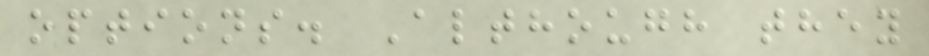options. Although they
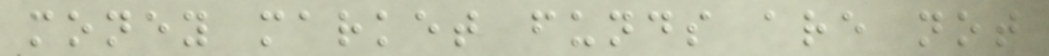money market funds are not
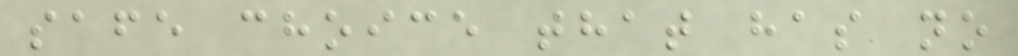safe choice that has no
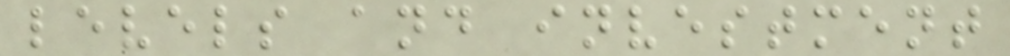levels and investment
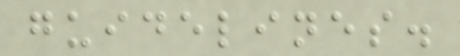guidelines.
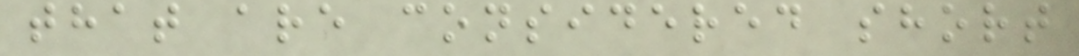that are considered short
